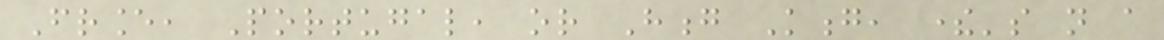France, Portugal, or Hong Kong, there's not a
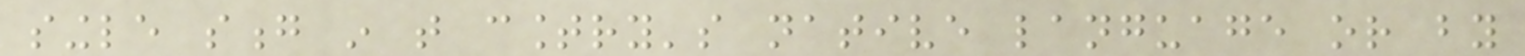single song in that country's native language or by
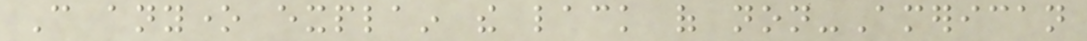Can anyone explain the lack of non-American
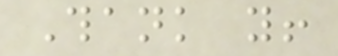Thank you!
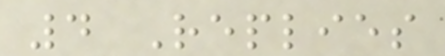4 Replies
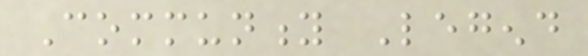Community Legend
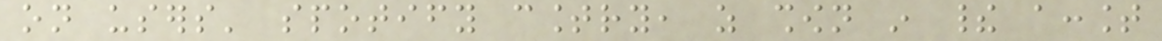on users' spotify country, as shown in their account
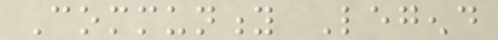Community Legend
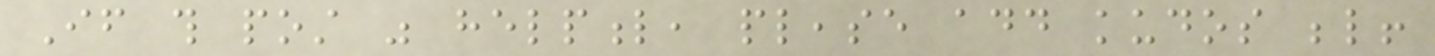If this post was helpful, please add kudos below!
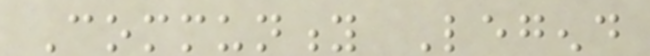Community Legend
